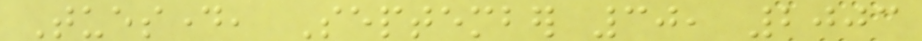Tuesday, September 30, 2003
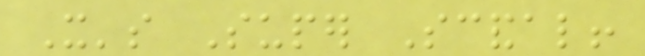It's Super Scandal!
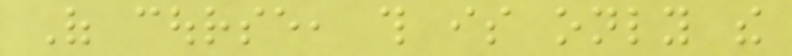Of course, this is only the
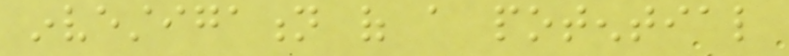investigation of a potential
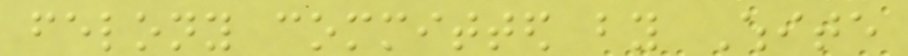felony committed by White
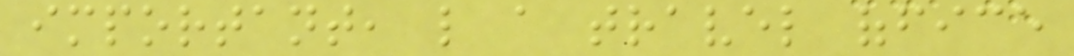important, like a travel office
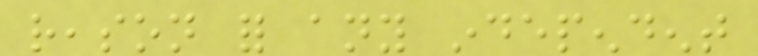reason for any independent
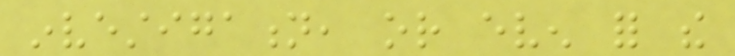investigation, or even for the
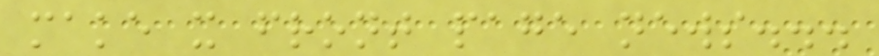make it front page news...
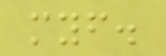myself.
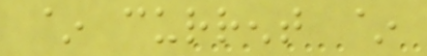~ current ~
